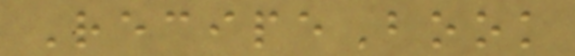RecipeBook
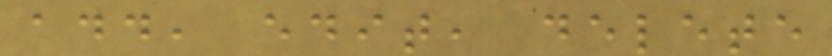add, edit, delete
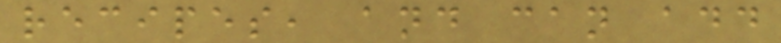recipes, and can add
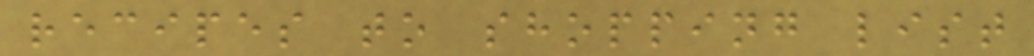recipes to shopping list
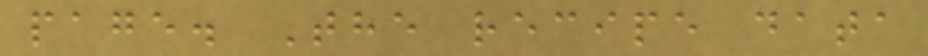page. The recipe data
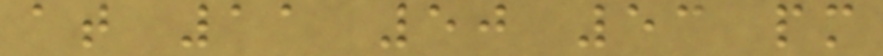at 11 50 53 pm
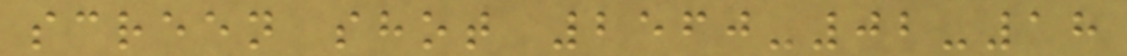screen shot 2560-02-18
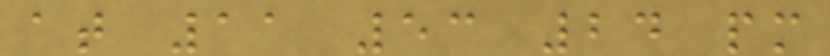at 11 53 24 pm
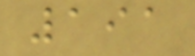191
